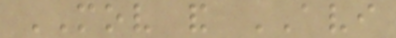MOV and AVI
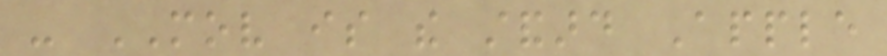- MOV is the standard Apple
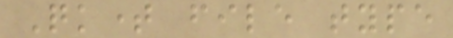Quicktime file type
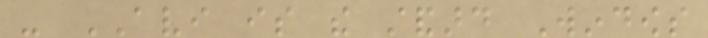- AVI is the standard Windows
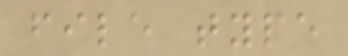file type
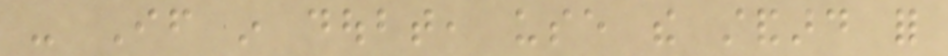- If in doubt, use the standard for
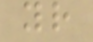your
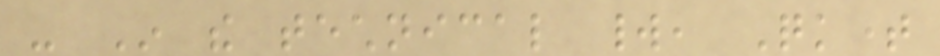- In the technical world, Quicktime
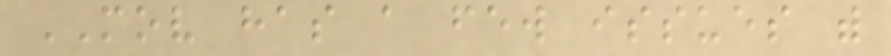MOV has a few issues with
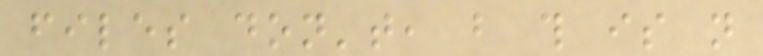files don't, but this is not
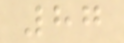87
